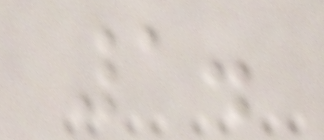1.
